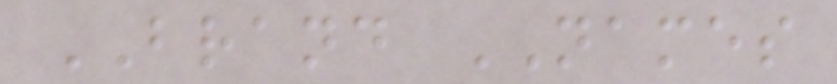BRAND NAMES
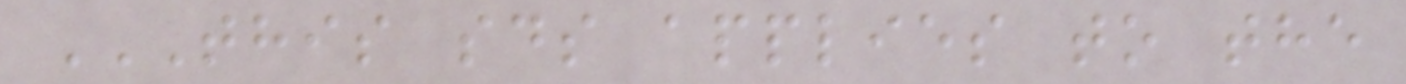THIS SDS APPLIES TO THE
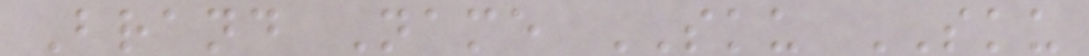Brand Name SKU SKU
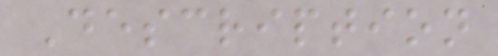Description
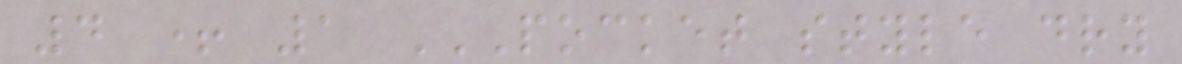4 + 1 POCKET STYLE DRY
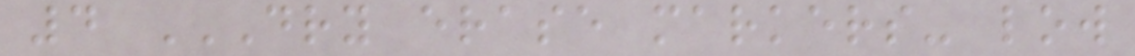4 DRY ERASE MARKERS- LOW
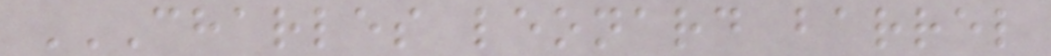CHARLES LEONARD BARREL
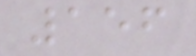156
